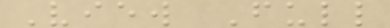View Full
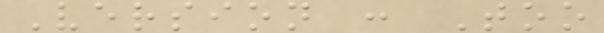Version : Too
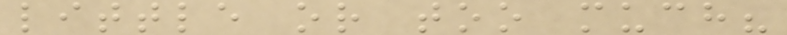little or too much?
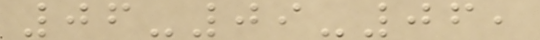06-09-06,
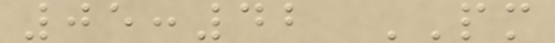05:42 PM
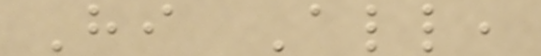Hi All,
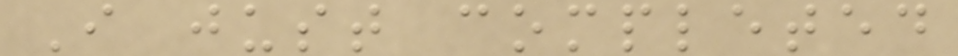I just completed
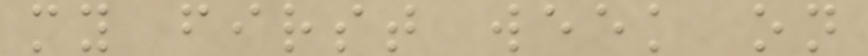my first week on
